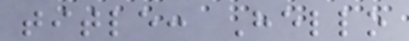title: Hello
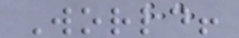World!
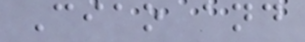Ciao and
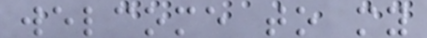welcome to my
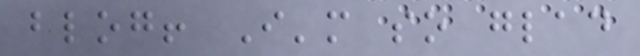blog! I'm so glad
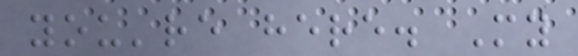you're here. My
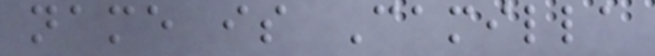name is Camilla
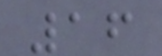16
